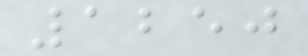1250
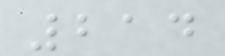214
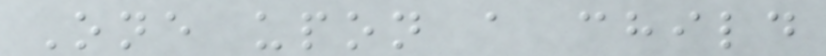One upon a child
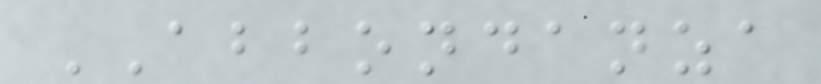ABBONDANZA
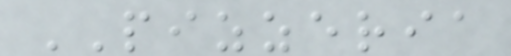PIZZERIA
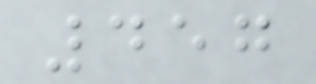457
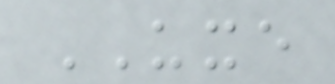UXE
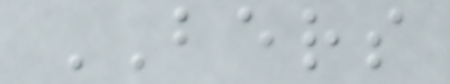BERS
